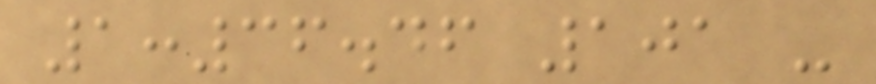1:36.46 101 -
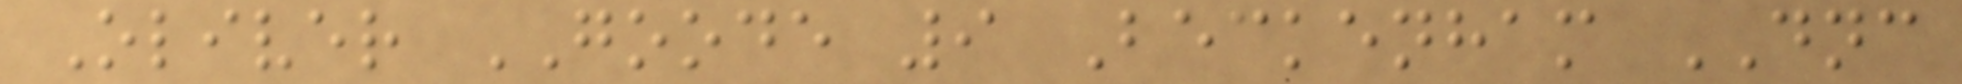Oliver GOODE 9 Beckenham DNC
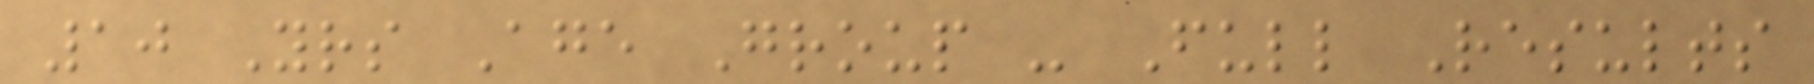10 Yrs Age Group - Full Results
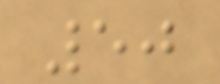50
